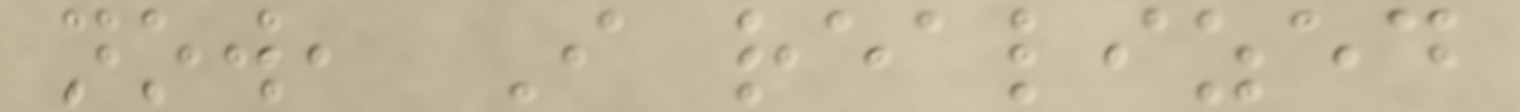now, I realized
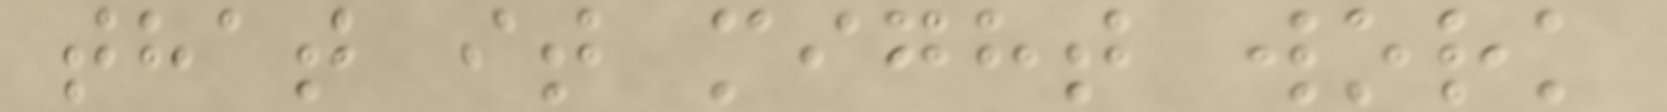that it might work
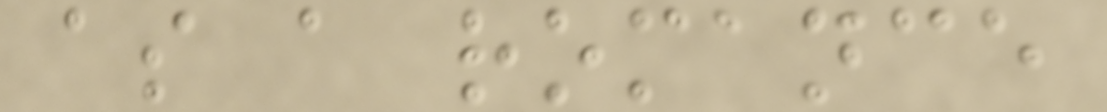as a romance
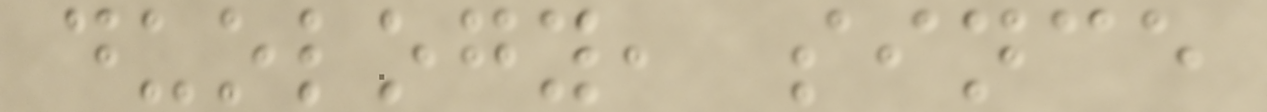duology, since
